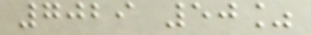7029 50%
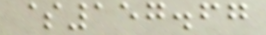$157.67
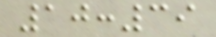10:39
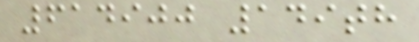614900 149th
